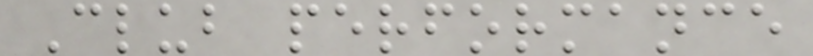Club performance
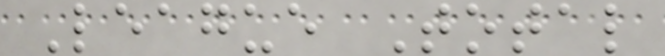League Total
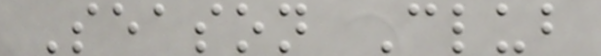Season Club
